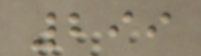299
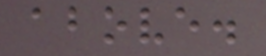above.
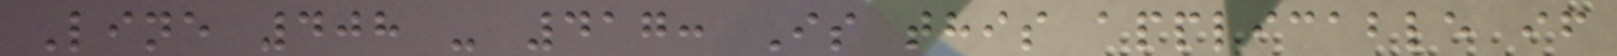Line 408 - 417: Is this applicable if
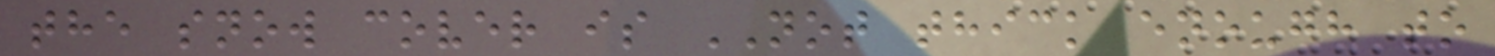the snow cover is NOT thick enough to
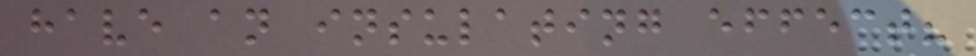have an insulating effect?
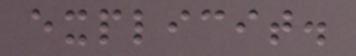explicit.
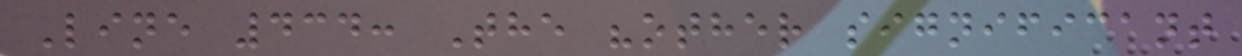Line 434: The "other significant
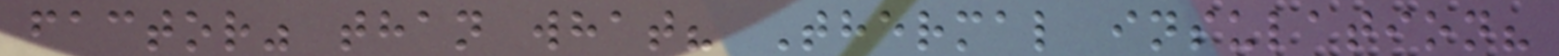factor" than what? Thermal insulation?
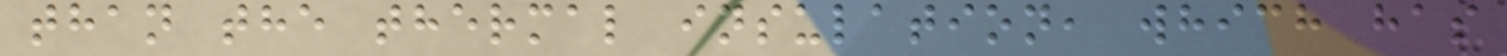than the thermal insulation, which has
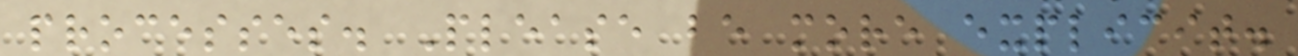processes. Please be more explicit.
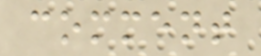comment
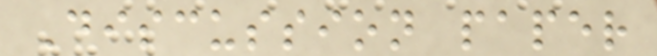Discussion paper
